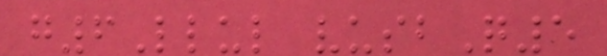g6Llul vusbQ5
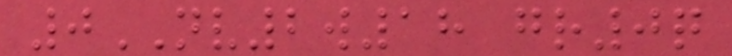0NV2w18 gr0q
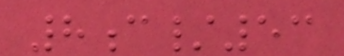8c/53
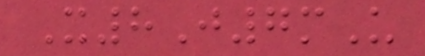X8J7mU
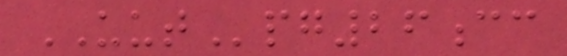UUTpg26cc
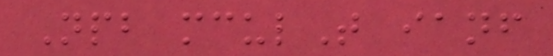Npb mculT ianf
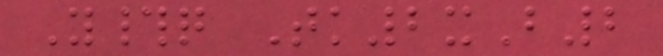Y#q Tk2xB2
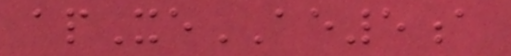apXeAE5a
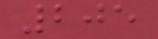205
